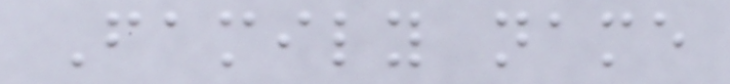Family name
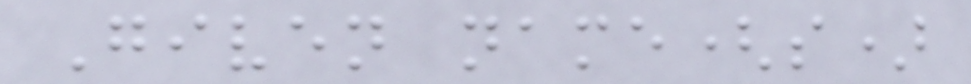Given name(s)
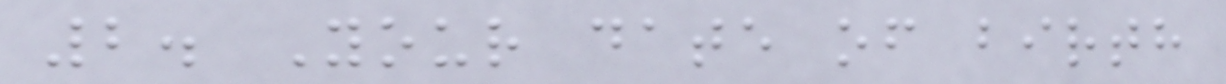2. Your date of birth
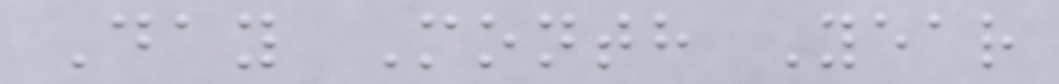Day Month Year
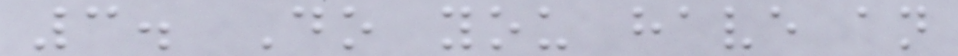3. Do you have an
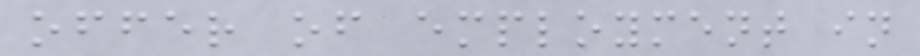offer of employment in
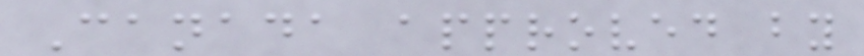Canada approved by
